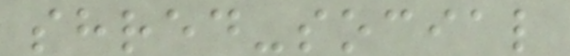shred-social
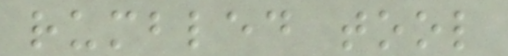rumbled tool
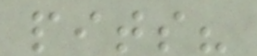pits?
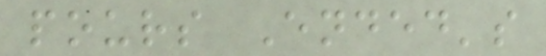pours Ended's
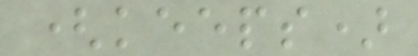(keeps)
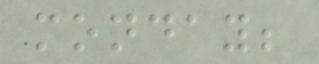monday;
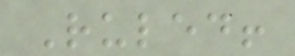Ruled!
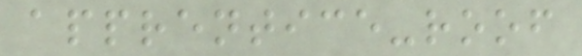apprentice-roof
